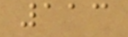113
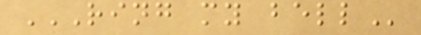RING MY BELL
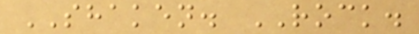SHAKEN. ROCK.
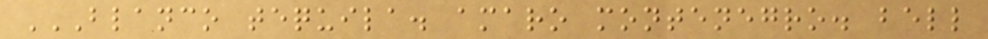BLANCO TEQUILA. AMARO MONTENEGRO. BELL
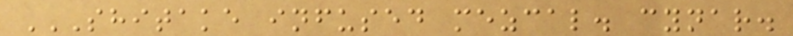SHITAKE INFUSED MEZCAL. CYNAR.
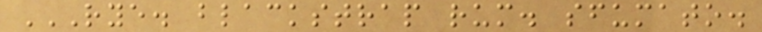RYE. BLACKSTRAP RUM. SFUMATO.
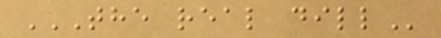THE REAL DILL
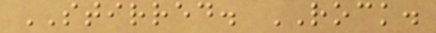STIRRED. ROCK.
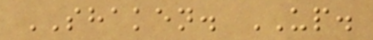SHAKEN. UP.
